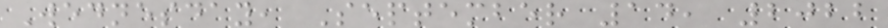Wednesday, September 14, 2022
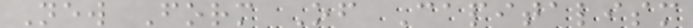New Form Of Capitalism
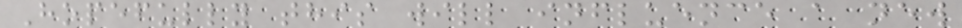Hopefully this will influence a new
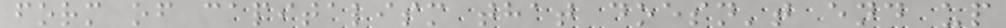form of capitalism that doesn't end up
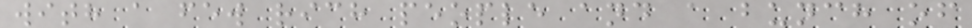with a few rich people and a bunch of
